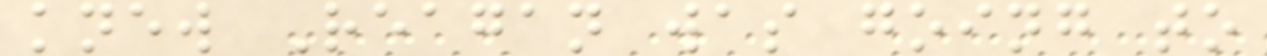knew Reagan was going to
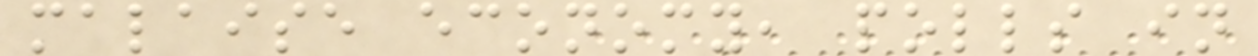malaise economy, polls in
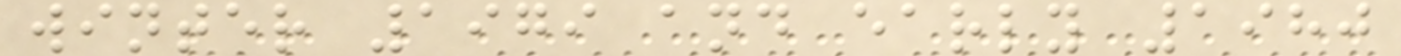winter 1979 and early 1980
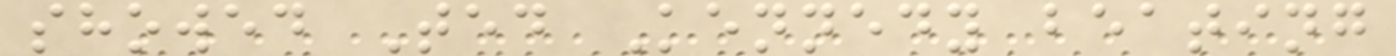showed Ted Kennedy beating
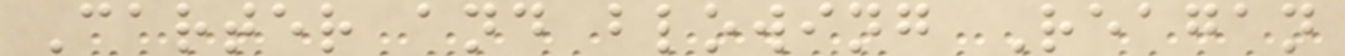Carter and blowing Reagan
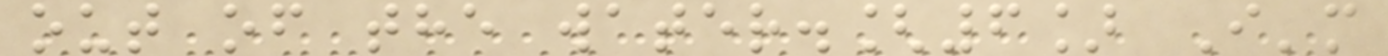out of the water.[6] I'm
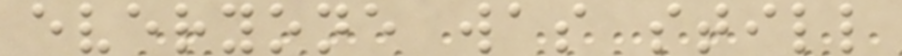everyone was still
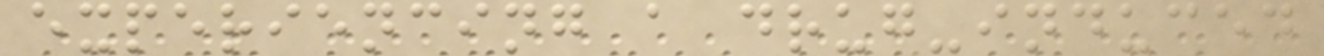experiencing a drug-induced
